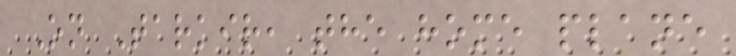On Tarkir, the home plane
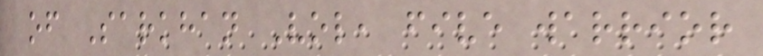of Sarkhan Vol, five warrior
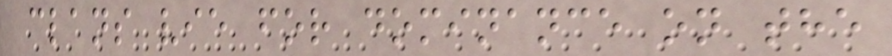clans vie for dominance on the
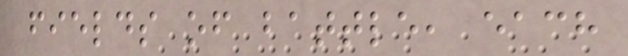fields of battle, each
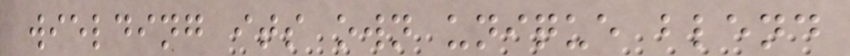wielding its own unique blend
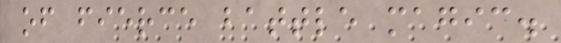of fierce battle magic.
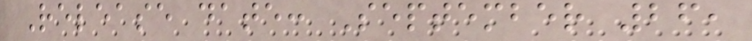Release date: September 26,
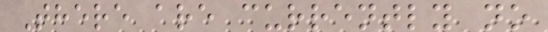There are currently no
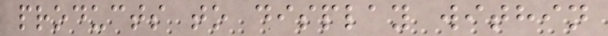products to display within
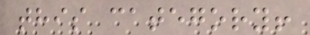this category!
